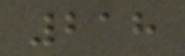218
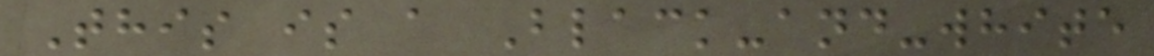This is a Black-and-white
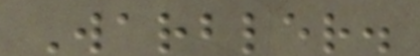Warbler.
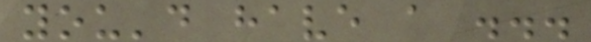you'd have a ...
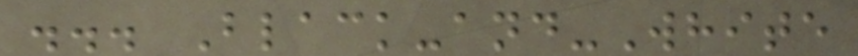... Black-and-White
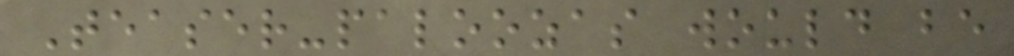Teaser-paloozas would be
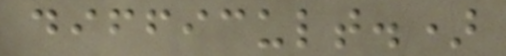difficult.)
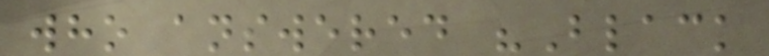who answered "Black
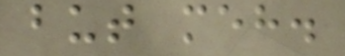but meh.
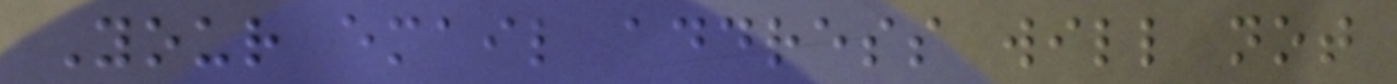Your email address will not
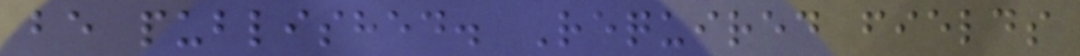be published. Required fields
